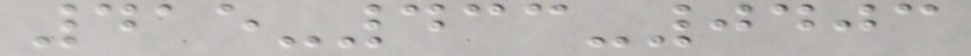415-433-0403
